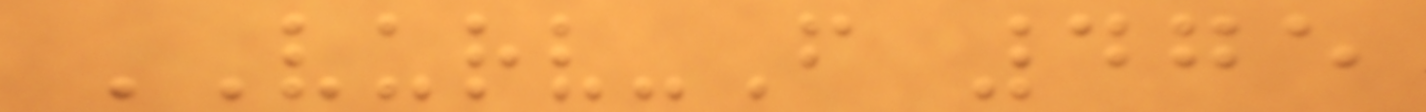VURV-F 475
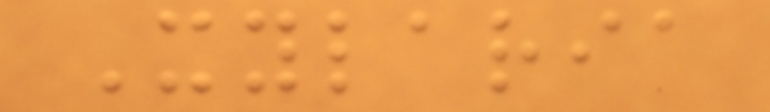Xylaria
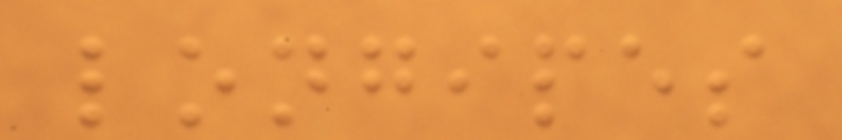longipes
